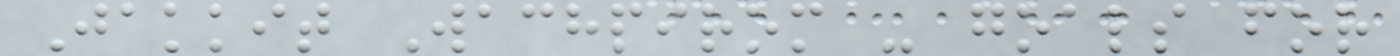Jakkit Wachpirom - goals for
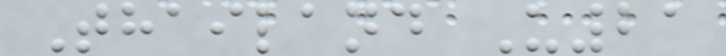Thailand U21
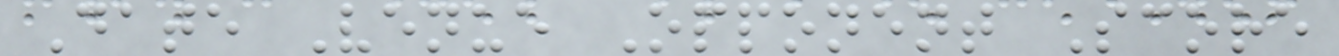Date Venue Opponent Score
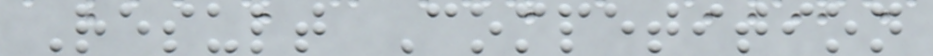Result Competition
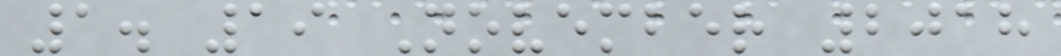1. 19 November 2018
